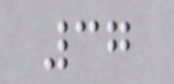37
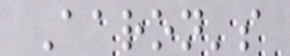Aaron's
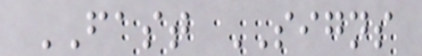FAST SIGNS
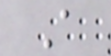A
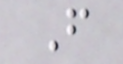F
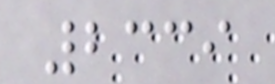2339
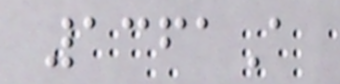1361A
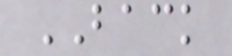BACK
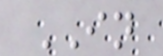IN
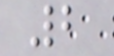2
